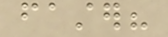faster?
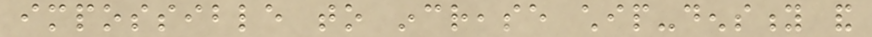impossible to increase chip-density and
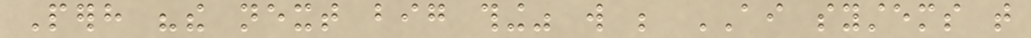Perhaps "the next big thing" will be AI systems that
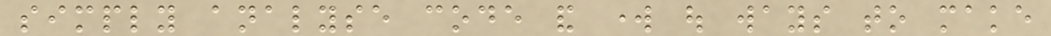simply analyse code and work out ways to make
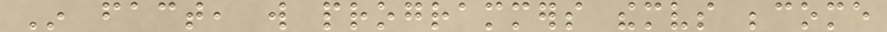In fact, will programmers themselves become
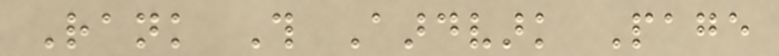Rank This Aardvark Page
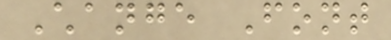Change Font
